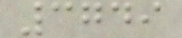3749
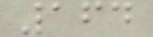164
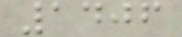1406
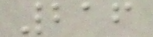216
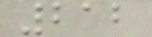212
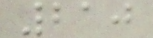210
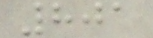801
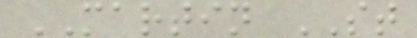MARTIN ST
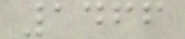1466
